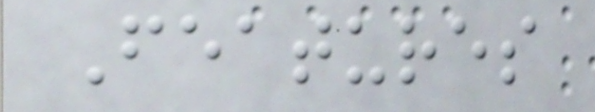Features
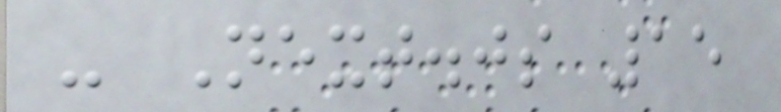- Next.js 15
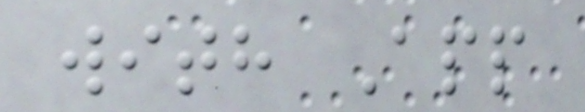with App
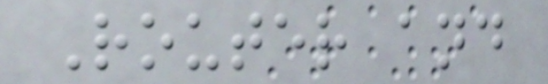Router and
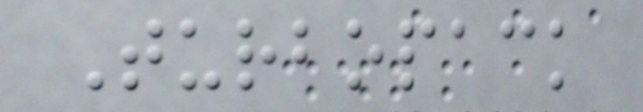Turbopack
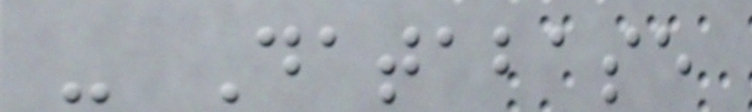- Database
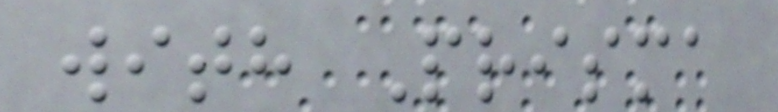with Prisma
